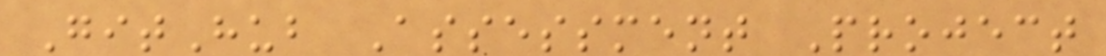GitHub Assessment Project
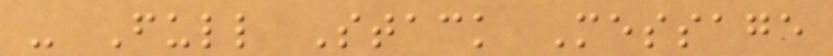- Full Stack Message
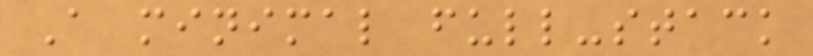A minimal full-stack
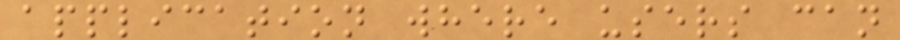application where users can
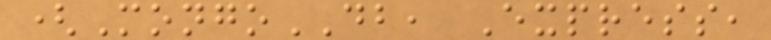(MongoDB, Express,
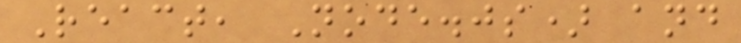React, Node.js) and
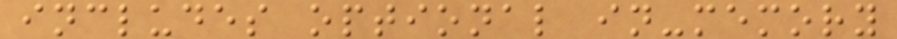includes optional in-memory
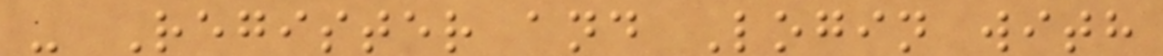- Register and Login with
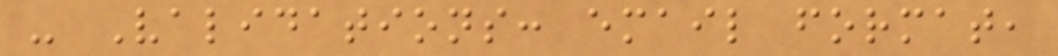- Validations: email format,
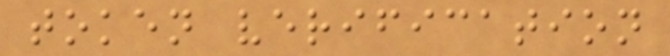token verification
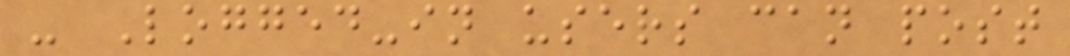- Logged-in users can post
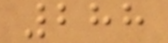288
